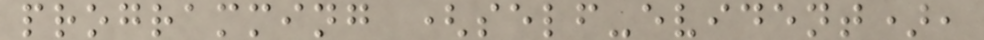programming (self-evident),
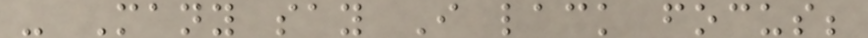- Many say I lack focus;
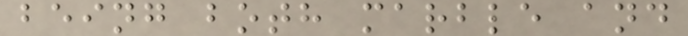being both marble and
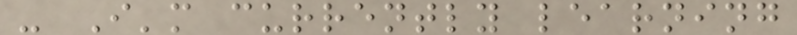- I'm currently learning
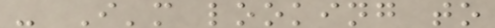- I'm looking to
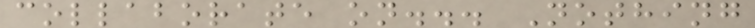collaborate on... Nothing
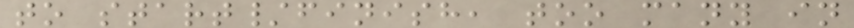to start/finish, too many in
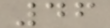46
